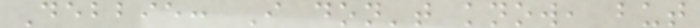Debbie: I don't know, but
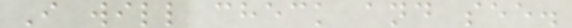I will check and see.
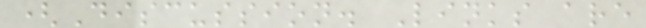(Discussion. Links are
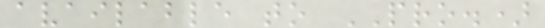available to PRO.)
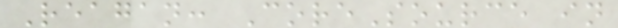Reagan: CoreSource in
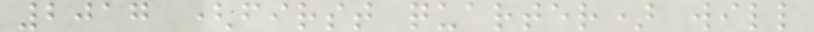2017 (first quarter) will
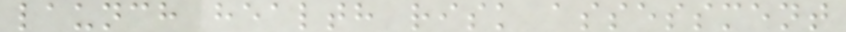launch health risk assessment
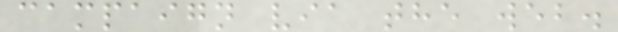campaign via the web.
